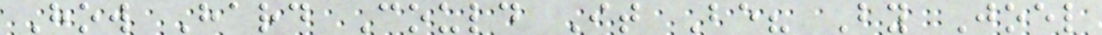How Hard Could It Be? By Joel
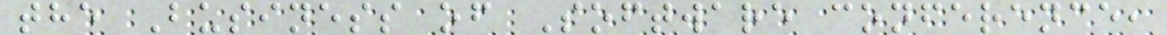the Business of Software conference,
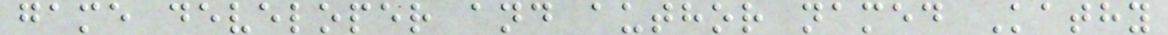game developer and author named Kathy
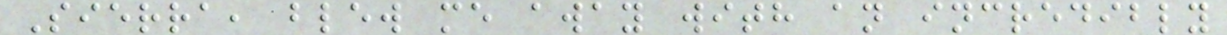Sierra, blew me away with an incredibly
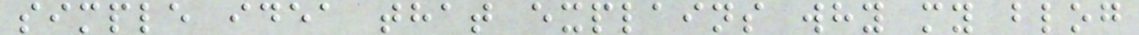simple idea that explains why my blog
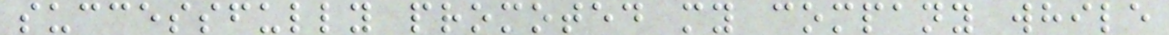successfully promoted my company while
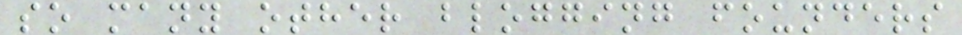so many other blogging founders
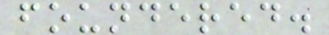foundered.
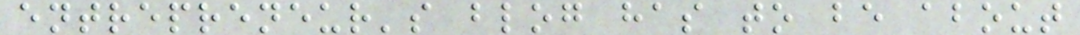entrepreneur's blog has to be about
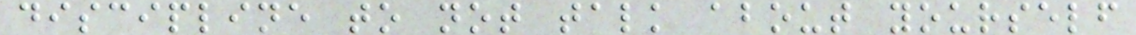discipline to not talk about yourself
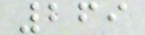269
